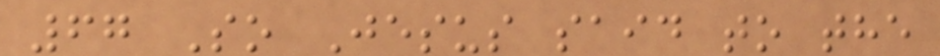67 So Jesus said to the
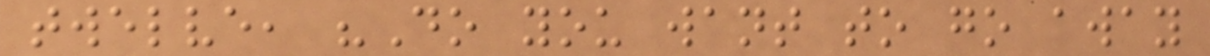twelve, "Do you want to go away
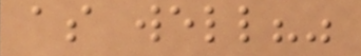as well?"
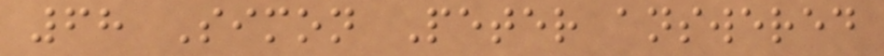68 Simon Peter answered
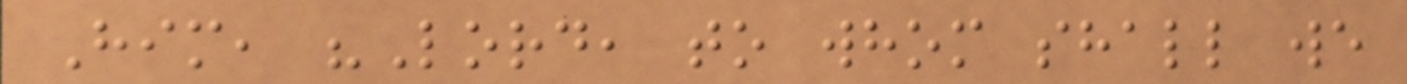Him, "Lord, to whom shall we
